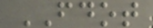FDOT
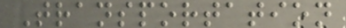Transportation
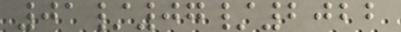01/07/2022
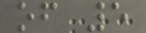of 5
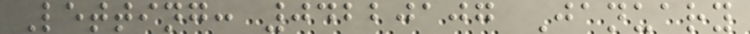Letting: 04220107 January
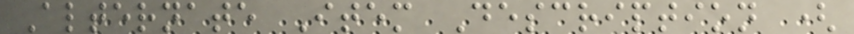Alternate Item Description (
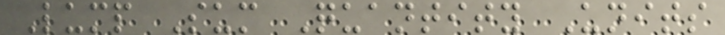Lump Sum Quantity Units
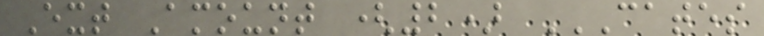Ext Amount (2) CATES
